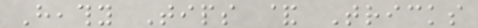Heathy Tips & Tricks
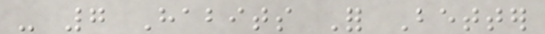- 7 Habits For Better
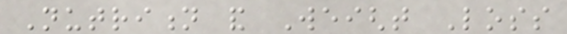Nutrition and Weight Loss
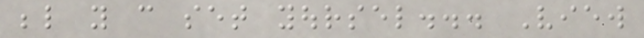below you can set yoursel... View
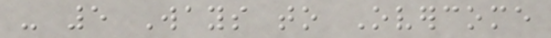- 5 Ways to Overcome
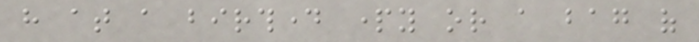have at a birthday party or a bag of
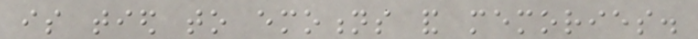is tied to emotions and memories.
